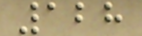128
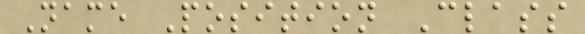Name Position Class
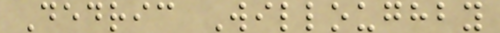Dedric Willoughby
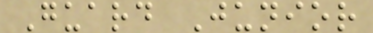Guard Junior
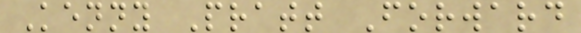Kenny Pratt Forward
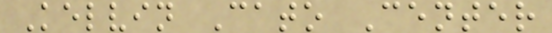Kelvin Cato Center
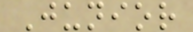Junior
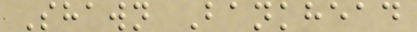Shawn Bankhead
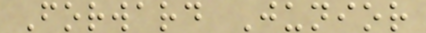Forward Junior
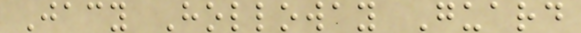Jacy Holloway Guard
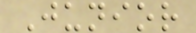Junior
